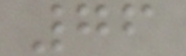76
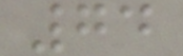74
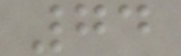74
